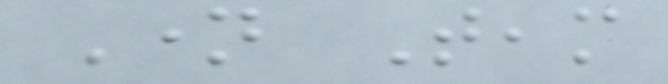Name Team
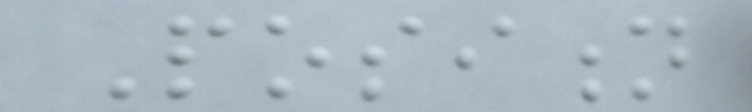Position
